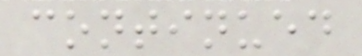continued
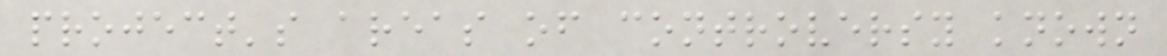project's areas of controversy known
